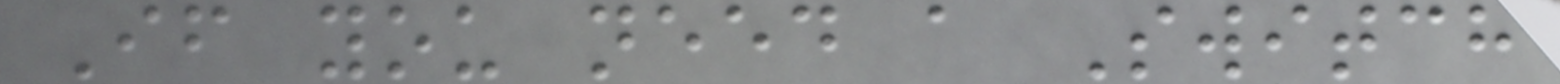If you need a Switch
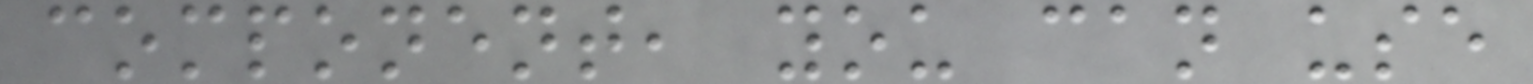component, you can use
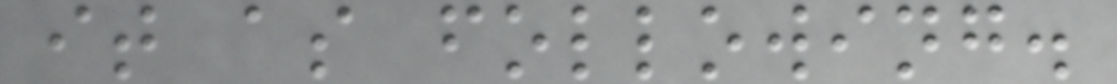it as following.
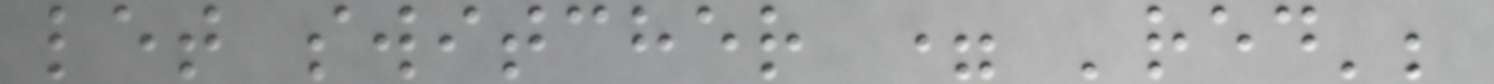let switcher = 'red';
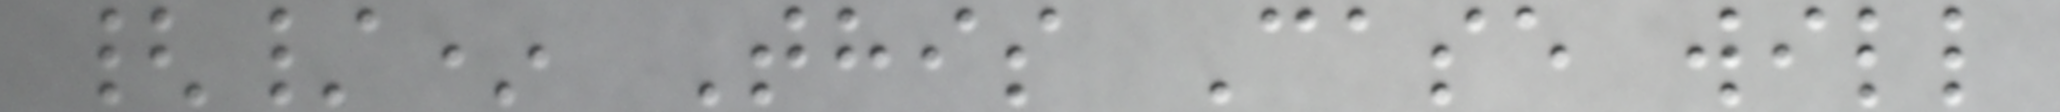{/* This Case will
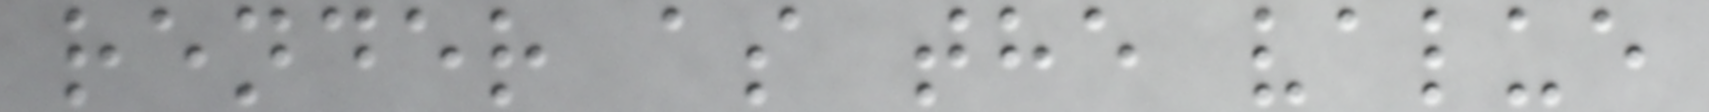render as the value
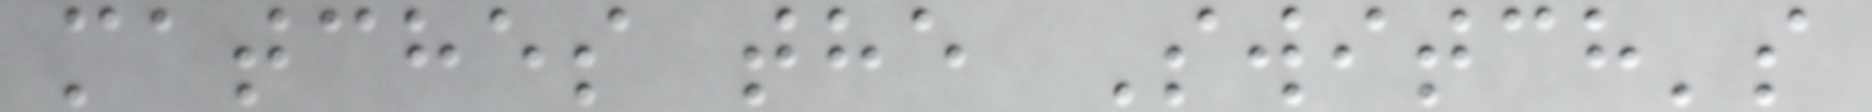matches the Switch's
